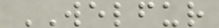WELFUR
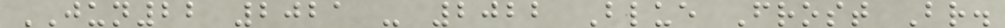JUN22 2021 - 2022 Blue Frost Br.
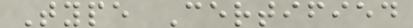Type Certified
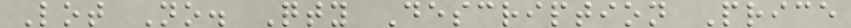Lot No. Qty Description Price
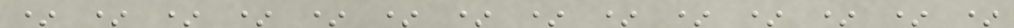* * * * * * * * * * * * * *
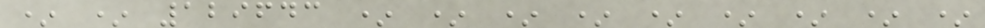* * 129643 * * * * * * * * *
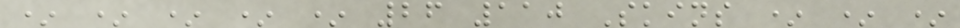* * * * * 26 110 Skins * * *
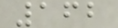162
